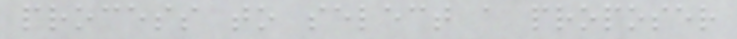process to select a proposer
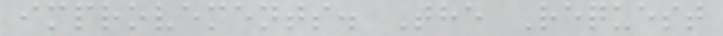improvements. The Request
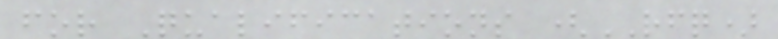for Qualifications (RFQ)
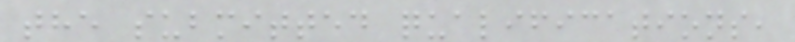the submitted qualifications,
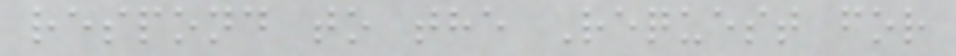respond to the Request for
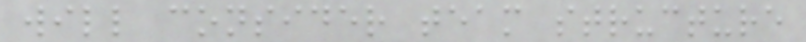will consider team structure
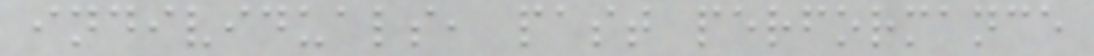individuals, past performance
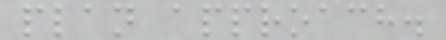plan approach.
